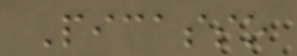Picasso
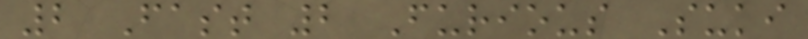2 Fast 2 Furious Suki
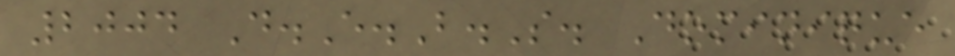2004 D.E.B.S. Dominique
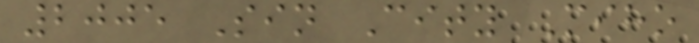2005 Sin City Miho
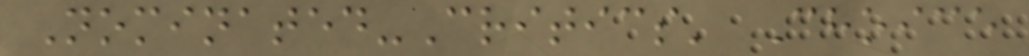Nominated-Critics' Choice
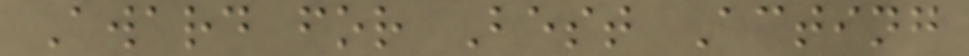Award for Best Acting
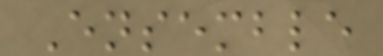Ensemble
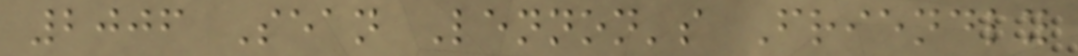2006 Sean Lennon's Friendly
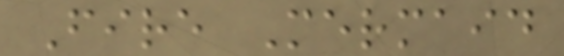Fire Mermaid
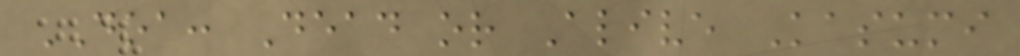DOA: Dead or Alive Kasumi
